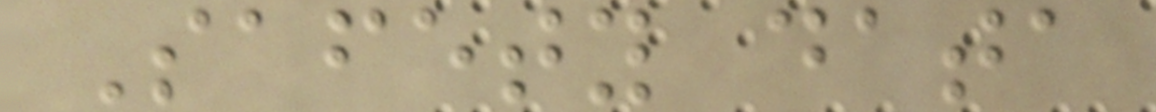Safety data
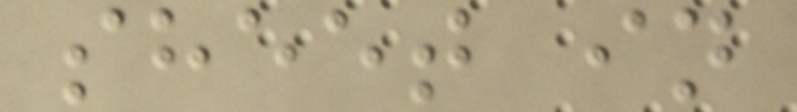sheet in
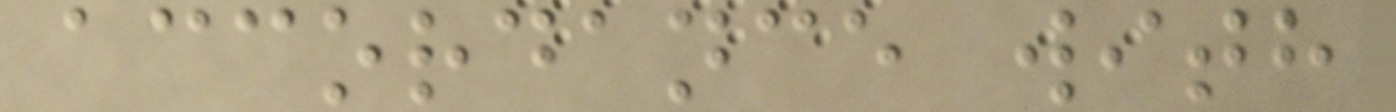accordance with
